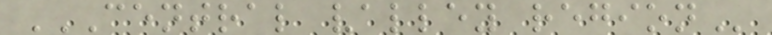CENTRAL VALLEY REGION
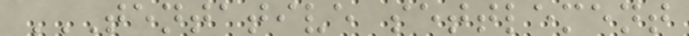TENTATIVE SETTLEMENT
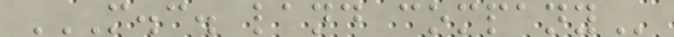M.C. LAND COMPANY
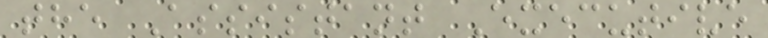the Assistant Executive
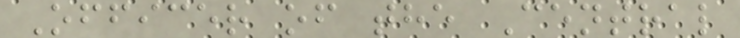Officer of the Central
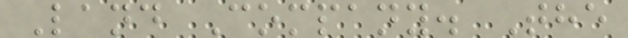Land Company. The
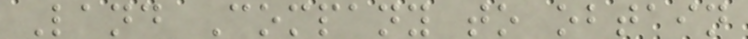Land Company to obtain
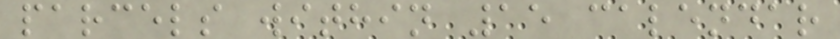parcels within 15 calendar
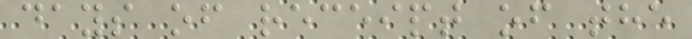days of receipt of the
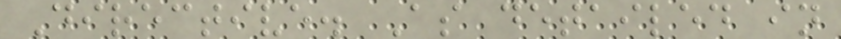Directive. As detailed in
